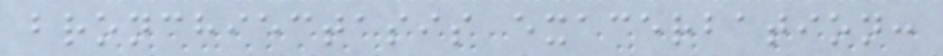bronchiectasis exacerbation:
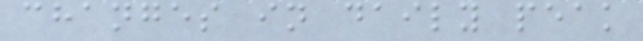changes in daily peak
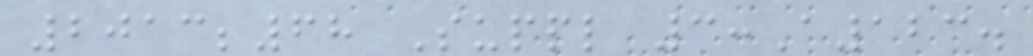2013;68 Suppl 3:A123.
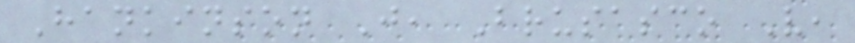Hankinson J, Brusasco V,
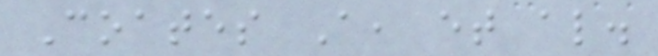Coates A, et al.
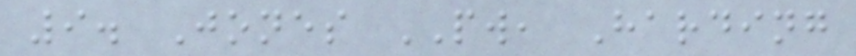9. Jones PW, Harding
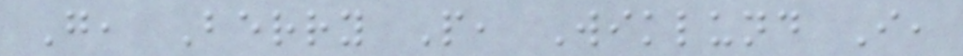G, Berry P, Wiklund I,
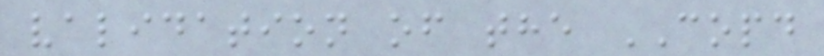validation of the COPD
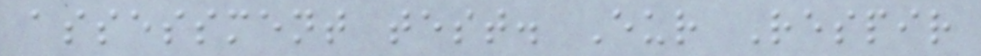assessment test. Eur Respir
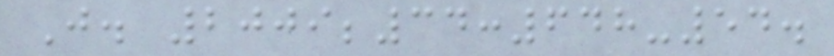J. 2009;34:648-54.
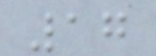17
